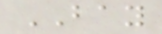BAY
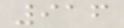916
